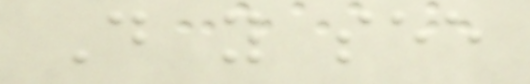Do you see
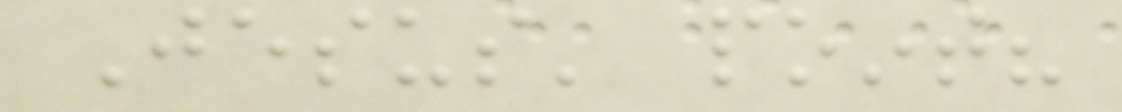Jesus' point?
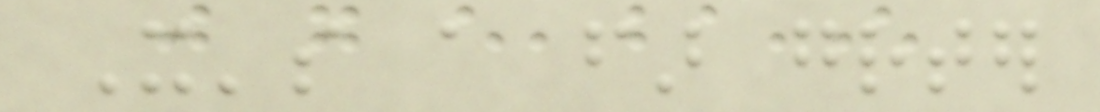It's a far greater
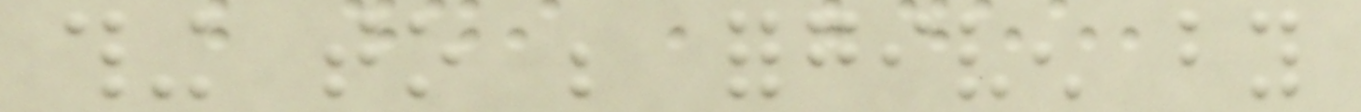thing to be forgiven by
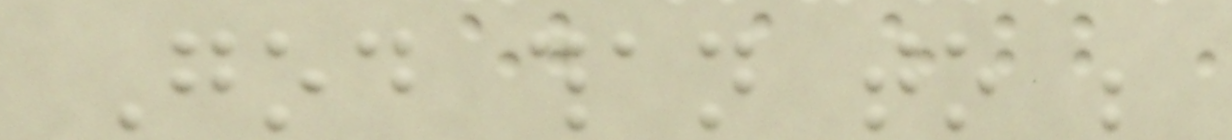God than to be
